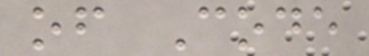of Code
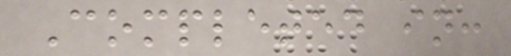Completed in:
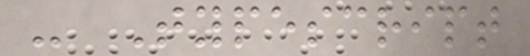- Typescript
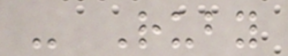- Ruby
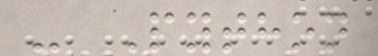- Python
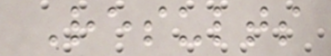Results
